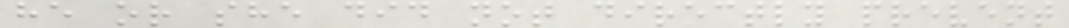he or she did not directly prevent
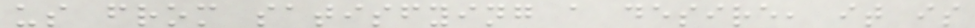us from satisfying a desire, it is
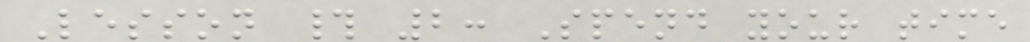Lesson # 2: Spend your time
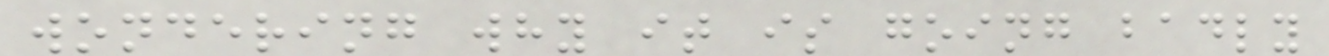wondering why it is going badly
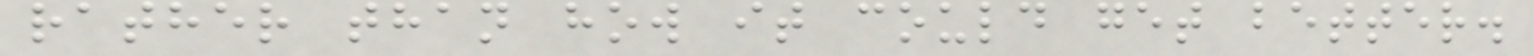rather than how it could get better.
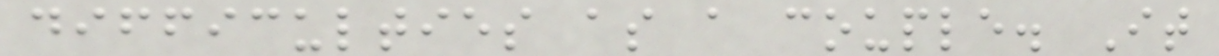difficulties as a couple. It
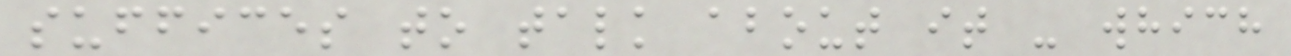suffices to talk about it - which
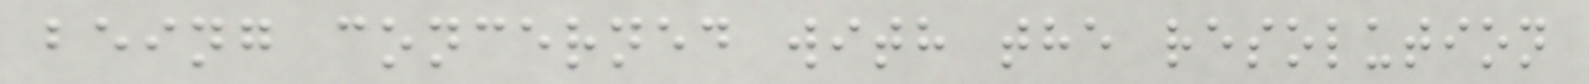being concerned with the resolution
